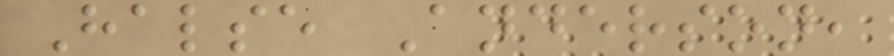Halse Anderson,
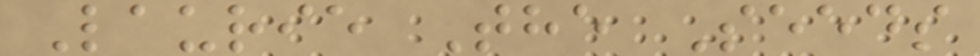Laurie The Seeds
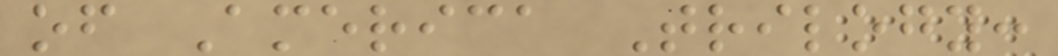of America Trilogy:
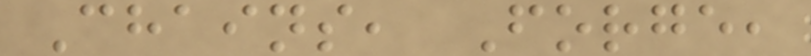Chains, Forge,
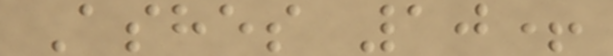Ashes 10+
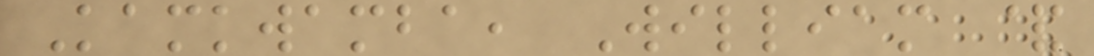Kamkwamba, William &
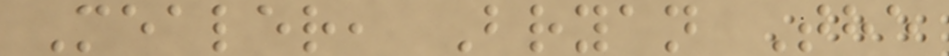Mealer, Bryan The
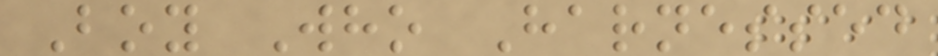Boy Who Harnessed
